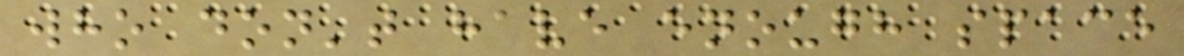who don't have enough space
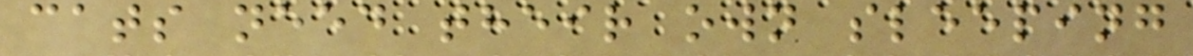cats need their own sleeping
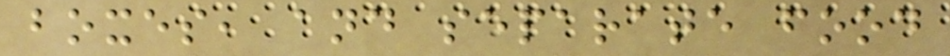boxes, and separate food
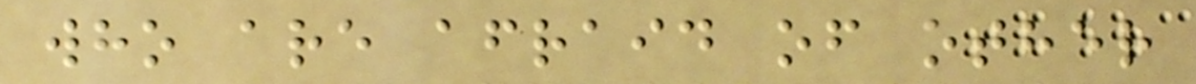who are afraid of other
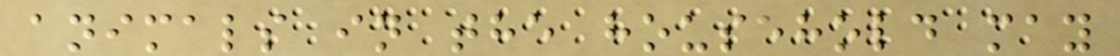animals in the household may
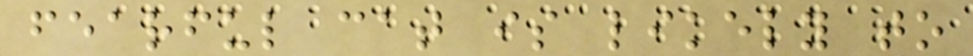fearful cat is likely to
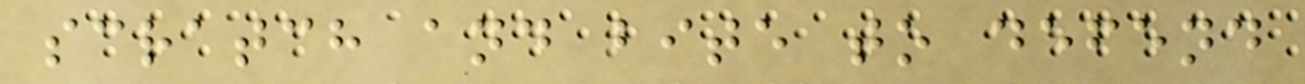scratch and bite to defend
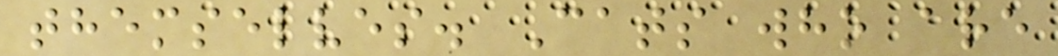themselves. Cats who are
